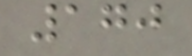170
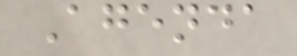Agenda
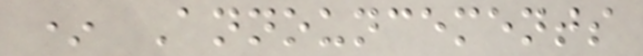* Announcements
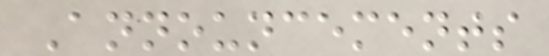Announcements
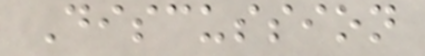Discussion
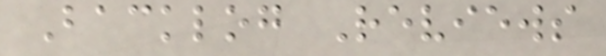Backlog Reviews
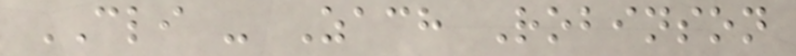CLI - Zach Robinson
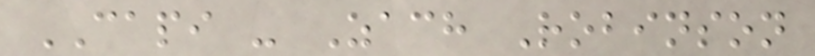CAPI - Zach Robinson
